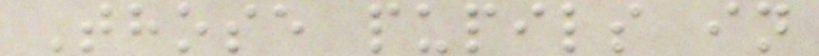Those pupils in
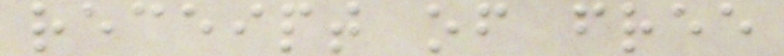receipt of free
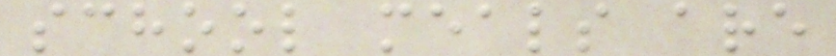school meals are
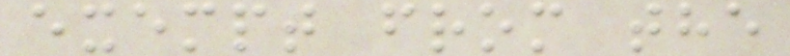exempt from the
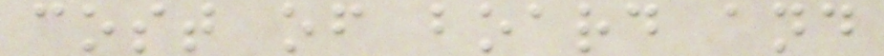cost of board and
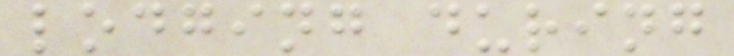lodging during
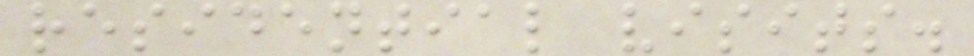residential visits.
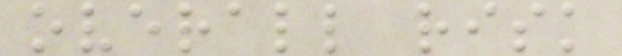overall risk
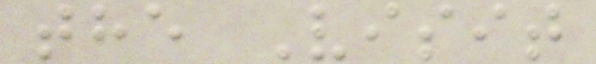the Visit
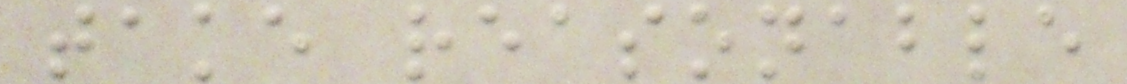take reasonable
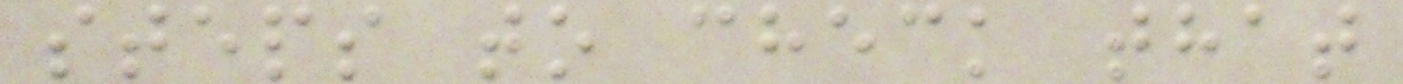steps to check that
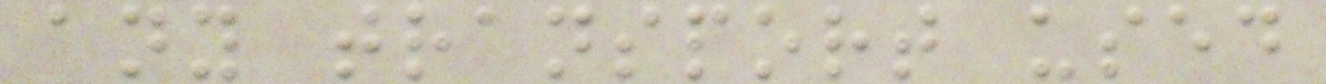any transport used
